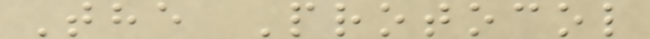The Protocol
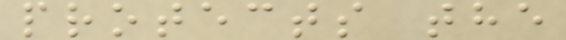protects the
